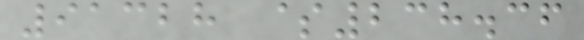91328 $238.36
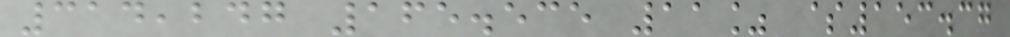314,247 165.535 11% $153.37
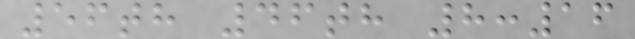56th 46th 8:16
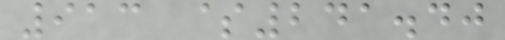913 $241.40
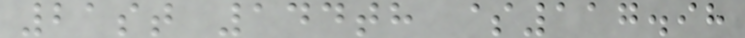21st 144th $117.98
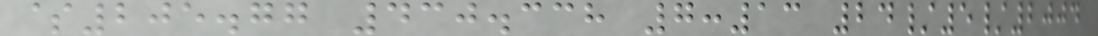$205.77 430.338 7:13 24/5/2004
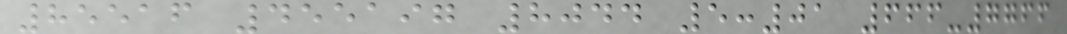85516 455197 8044 5:01 666-7766
